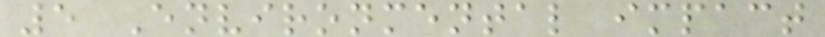5 Environmental impact
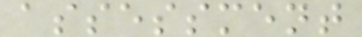assessment
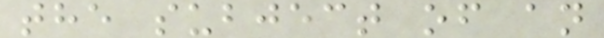the subject of an
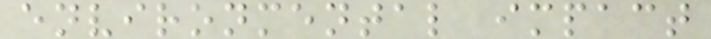environmental impact
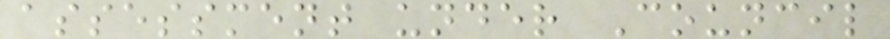assessment under Council
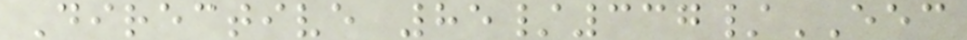Directive 85/337/EEC
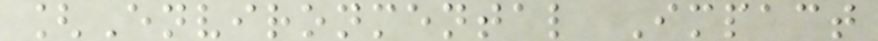[Environmental Impact
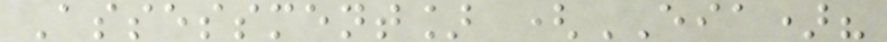Assessment] (EIA)?
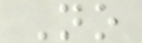No
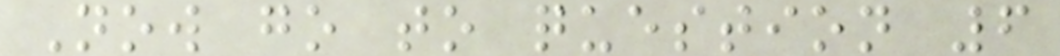Now go to question 6
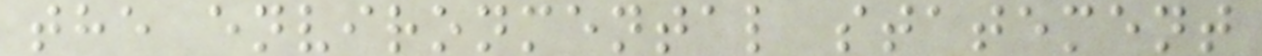the environmental statement
